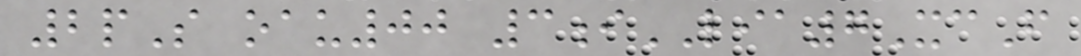2pS oau00 3iLIA7XcF
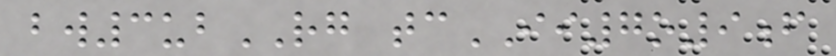bw3ubRG tcII7o9f
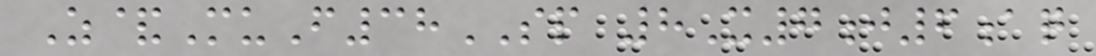Z&MuF38SP 8X7j6aq
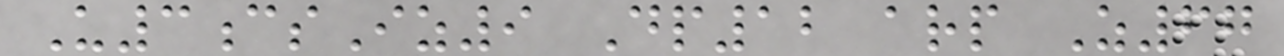U3csIz9 Dp12 arp Z67
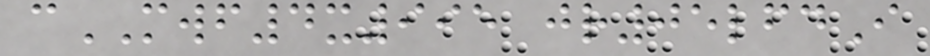cMWF4x995 jr05lfdI
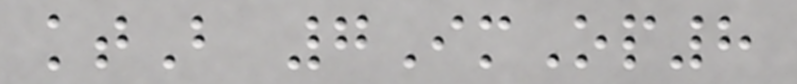ktB 7ImOp8
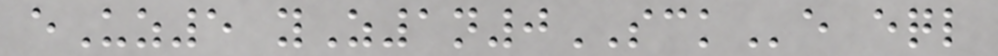eUz5 yZ1n0SCKe eql
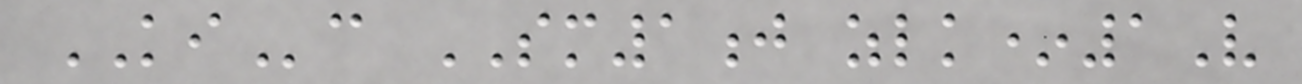KIc SM1j zlk*1V
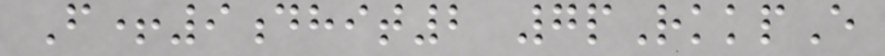F+9dhit2 7pRkkpE
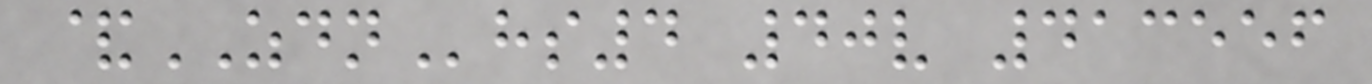&ZDNhs4 40v 413556
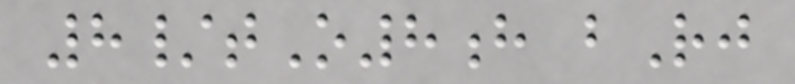8/tO8h bRj
